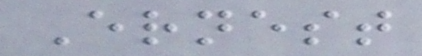Ernest
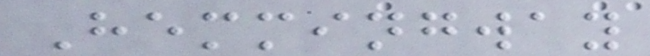Hemmingway
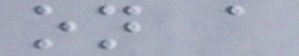on a
